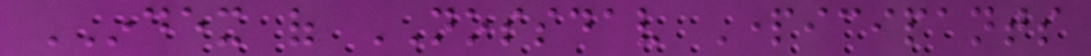INDEX of NOSSDAV Participants
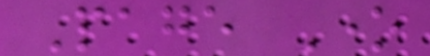Page One
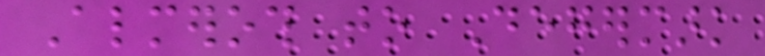Almeroth to Degermark
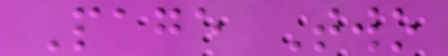Page Two
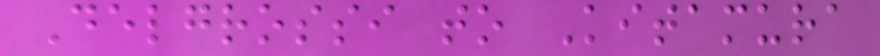Delgrossi to Kitamura
